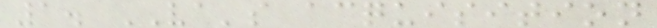1. VA's acquisition
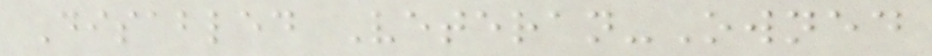Disabled Veteran-Owned
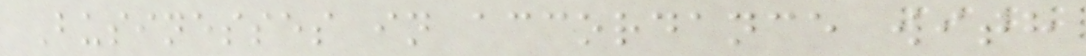Businesses in accordance with
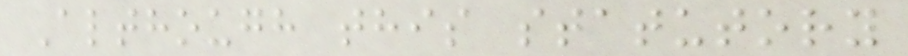Although this statutory
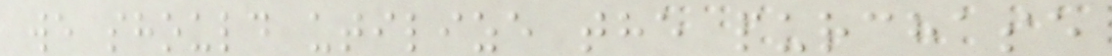we should utilize the purchase
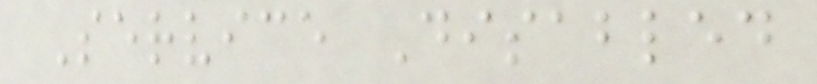Service Disabled
